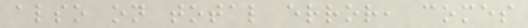also on total error, comes
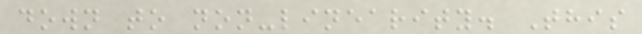down to non-linearity. This
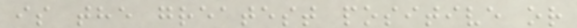is the greatest positive or
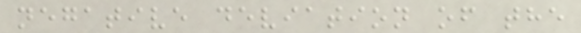negative deviation of the
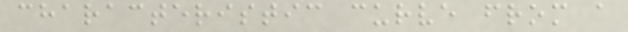characteristic curve from a
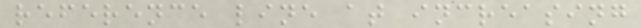reference line at increasing
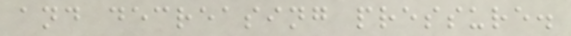and decreasing pressure.
